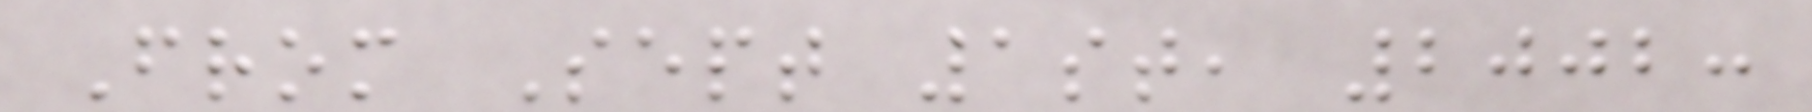From Sept 1st, 2002:
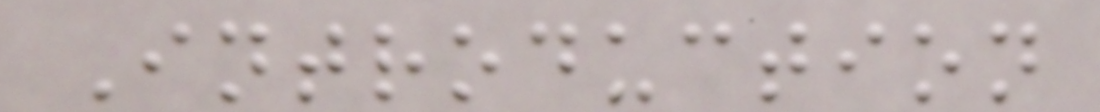Introduction
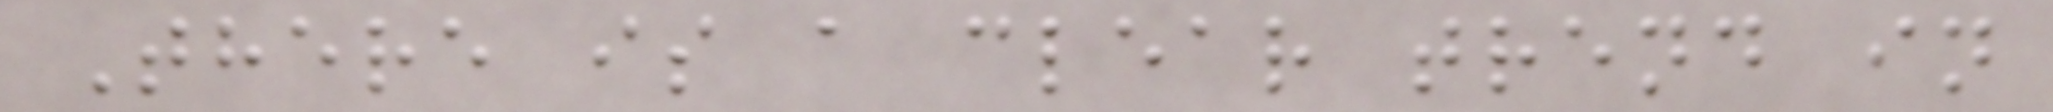There is a clear trend in
